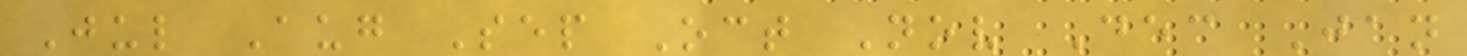Jul Aug Sep Oct Nov Dec Jan
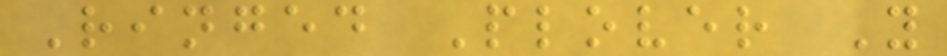Ringed Plover Y
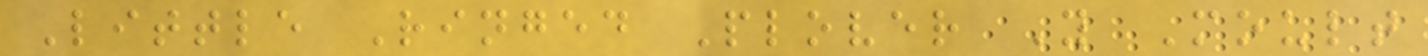Little Ringed Plover Y Moult
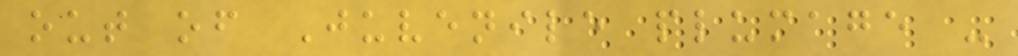out of Juvenile plumage -
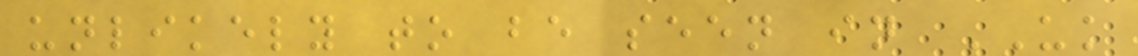unlikely to be seen in UK
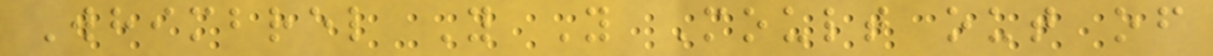Whimbrel Y Y Moult out of
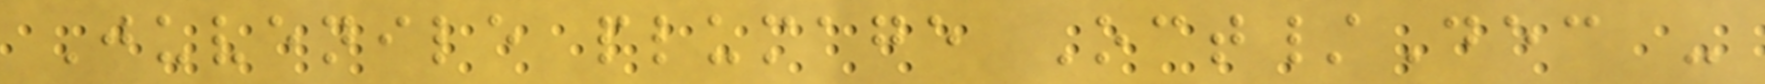Juvenile plumage Oct/Dec -
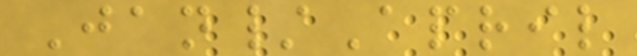Jan/April
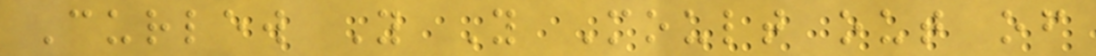Curlew Y Y Moult out of
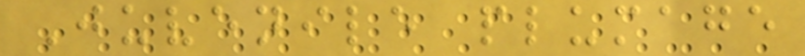Juvenile plumage
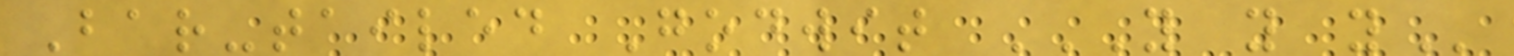Bar-tailed Godwit Y Y Y
